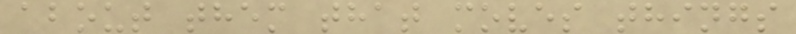about them that moves things
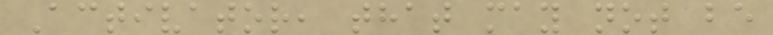Activator, that may not be
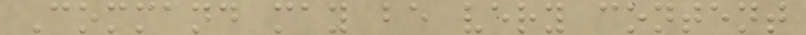Command may be very content
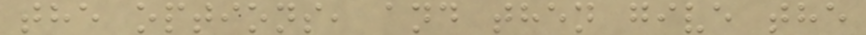the options, and then give the
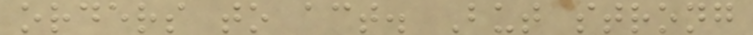orders to act. But strong
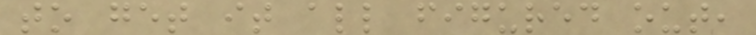to get it all figured out,
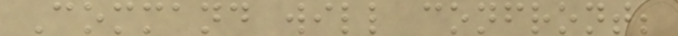Command will confront;
